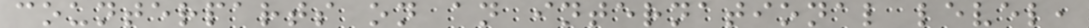counterparts on an international level,
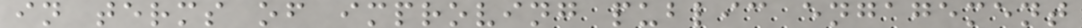in terms of improving public engagement
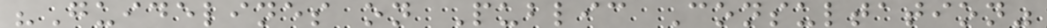"Guidelines on Public Consultation"
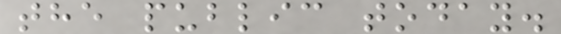the public today.
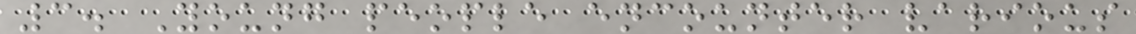3. Young people encounter various
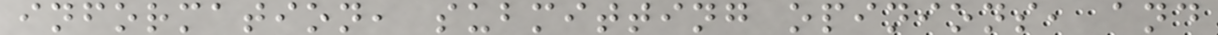information, submitting opinions, and
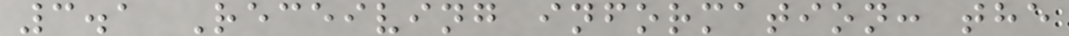3.1 Receiving information: the
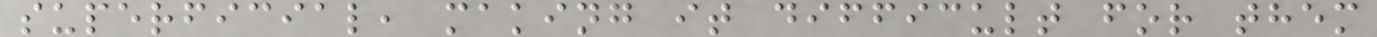superficial, making it difficult for them
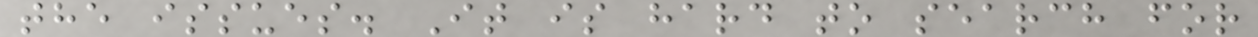the issues. It is hard to search for
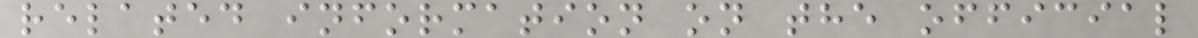related information on the official
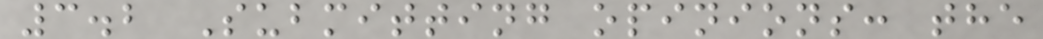3.2 Submitting opinions: the
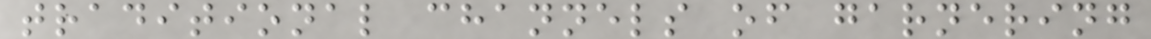traditional channels of garnering
